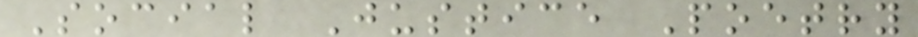Social Justice Poetry
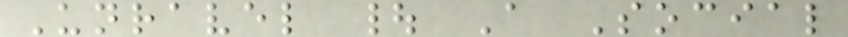Unravel | A Social
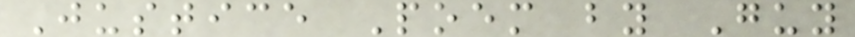Justice Poem by Guy
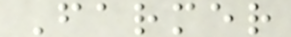Farmer
